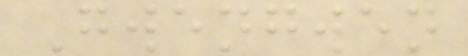Gwengwen
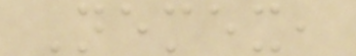Nemex,
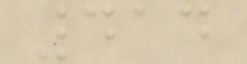414
